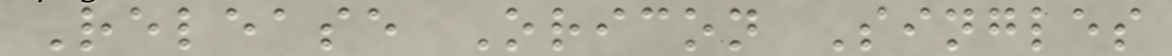Release Oricon Singles
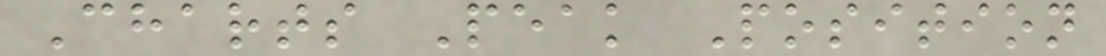Charts Peak Position
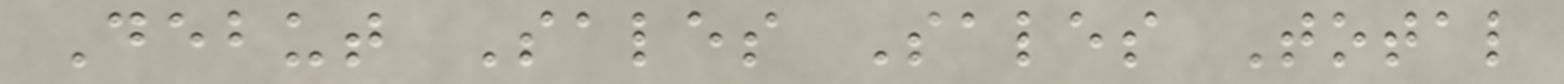Debut Sales Sales Total
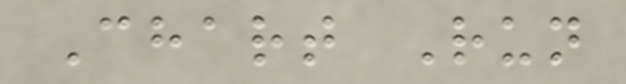Chart Run
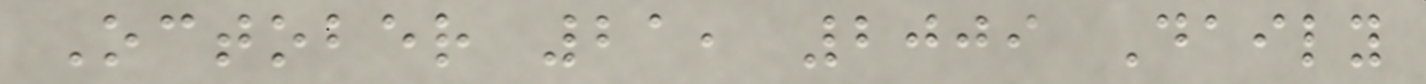October 21, 2009 Daily
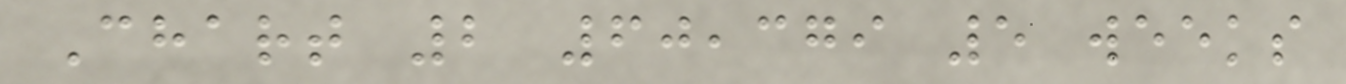Chart 2 60,379 5 weeks
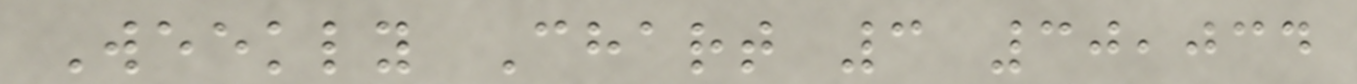Weekly Chart 3 30,034
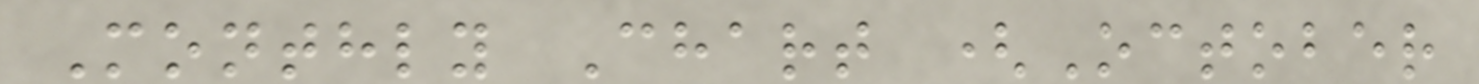Monthly Chart (October
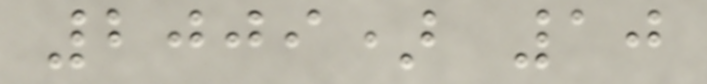2009) 10
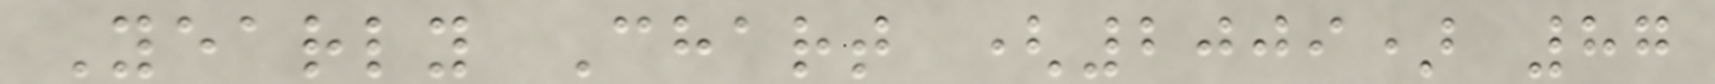Yearly Chart (2009) 87
